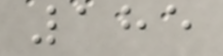185
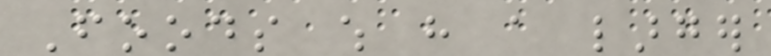Foods which have a larger
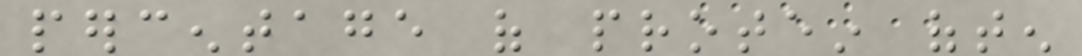percentage of protein often
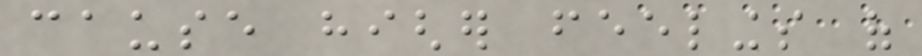cause higher feelings of
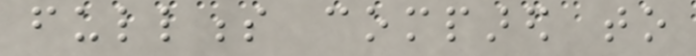fullness compared to
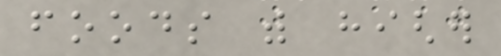foods with higher
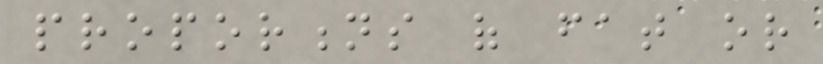proportions of fat or
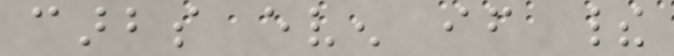carbs even if their
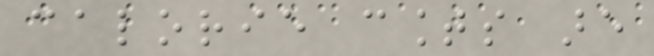calorie counts are
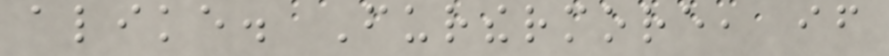alike. Furthermore, if
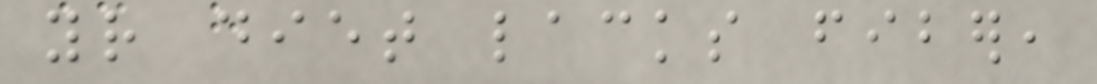your diet lacks fiber,
